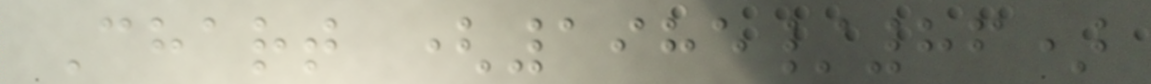Chart (1985/86)
